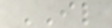IL
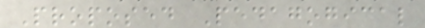Proposed Pedagogical
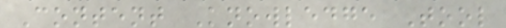Content Knowledge Tool
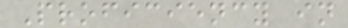Proficiency in
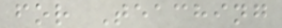for Teaching
